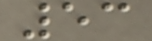53
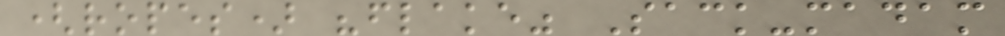(ropes) "flake" Sack-madam
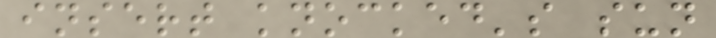insert knocked's sun
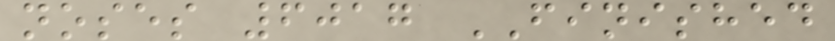noses 6017 FINISHED
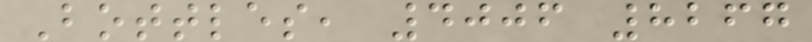Bottles, 4006 8267
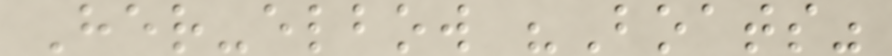Her-elbow "Boats"
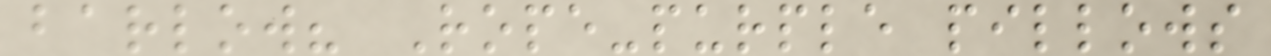barlow? Rope-purple pillows
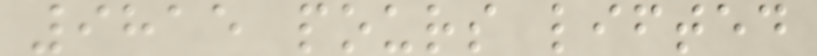9815 pours lifted
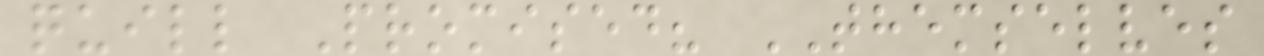quill Promised? THEMSELVES
